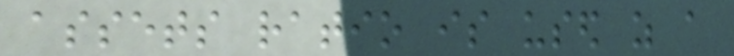assets ratio is used as a
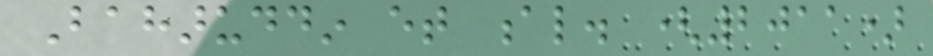Baharuddin et al. (2011)
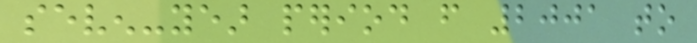seven-year period from 2001 to
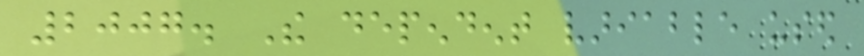2007. The dependent variable used
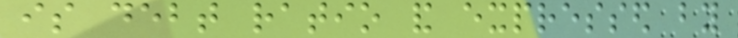is debt ratio and expressed by
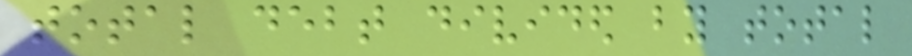total debt divided by total
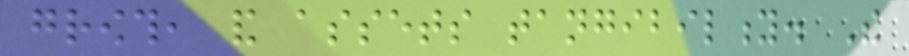growth, and assets tangibility. The
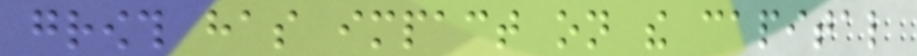growth has impact on the capital
